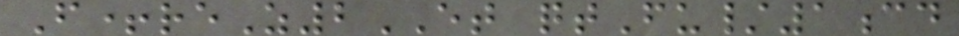F+reZ2ET qtFu/1cd
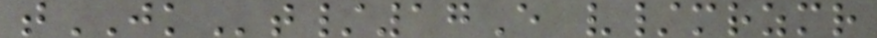tJKt/17E v/mrzmr
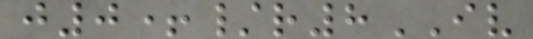j0+/r8IV
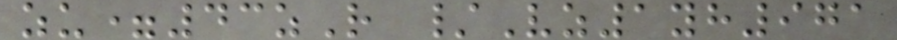zu=43zR /Vz1yh971
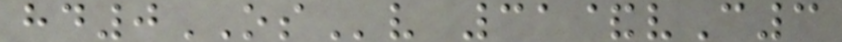hd0OSv 31&vC3
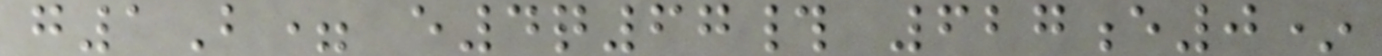g1B= e4q67# 627e0*
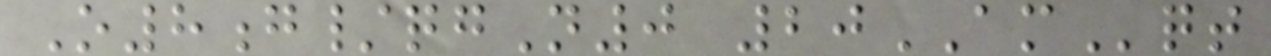O8g/qgN0 20AMqt
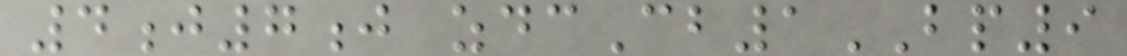4j7j zdcCb1BP9
